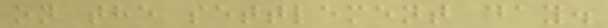on the settlement day.
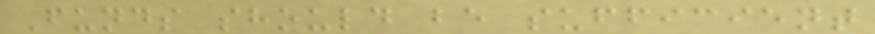Funds should be sufficient
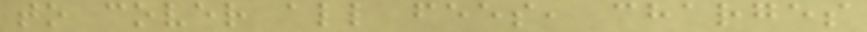to cover all fees, charges
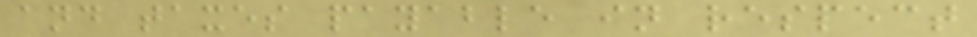and taxes payable in respect
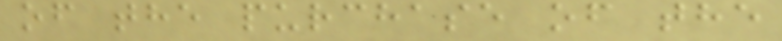of the purchase of the
